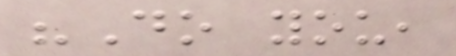"Do you,
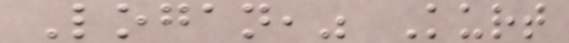Logan," Kurt
